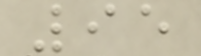95
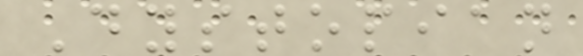Dystopian
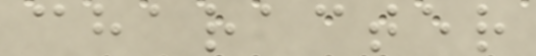character
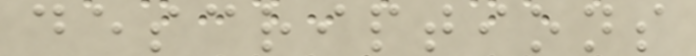descriptions
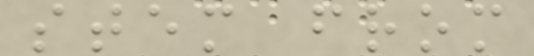stem from
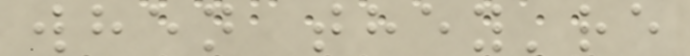when they're
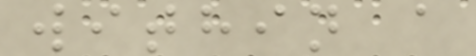within a
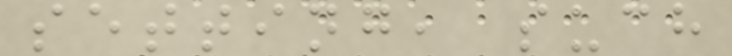setting, such
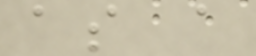as a
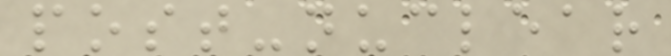post-nuclear
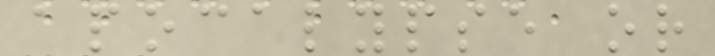apocalypse or
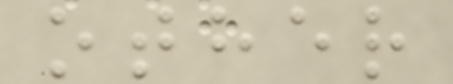other
